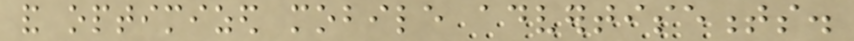and optimized mobile advertisements.
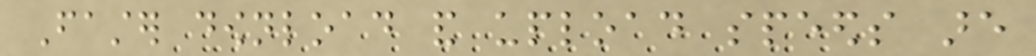Faster download and upload speeds are
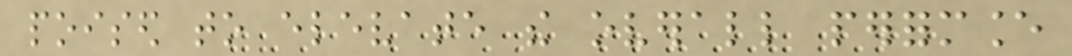poised to elevate the overall performance
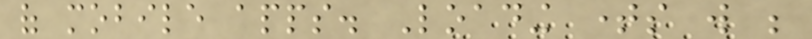of mobile apps. Loading times will be
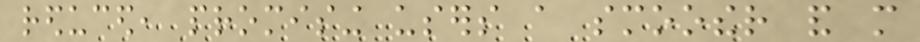reduced, promising users a smoother and more
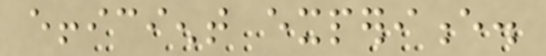efficient experience.
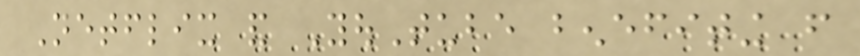Netflix and YouTube benefiting from
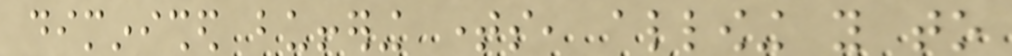diminished buffering times, allowing you to
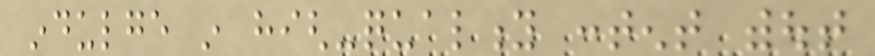indulge in high-quality content without
